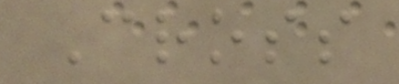Cross
